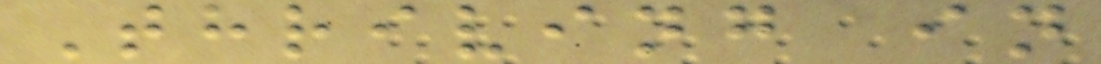Thriving in
